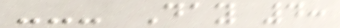--- Day 4:
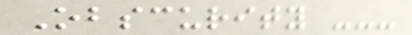Obscurity ---
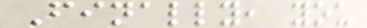Finally, you
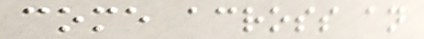come across an
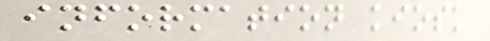information kiosk
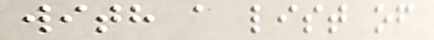with a list of
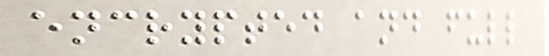encrypted and full
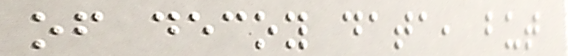of decoy data, but
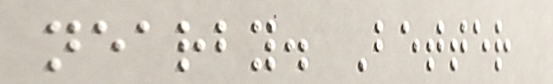nearby. Better
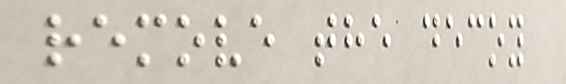remove the decoy
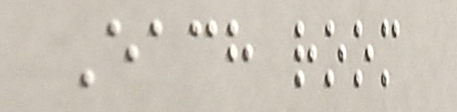Each room
